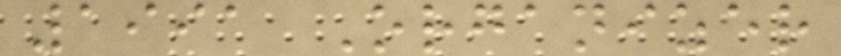1991 Organizer
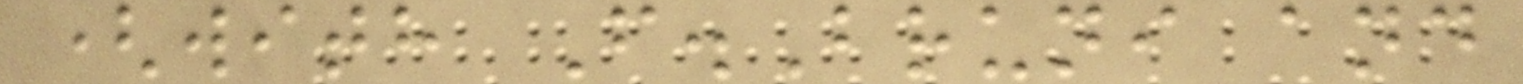(with F.Bruni and
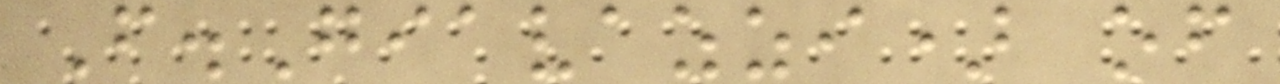F.Giavazzi) of
